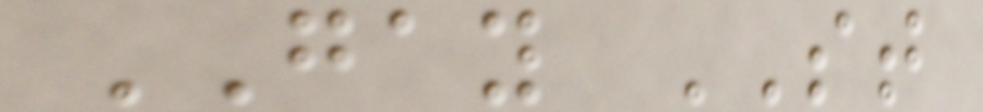GAY ST
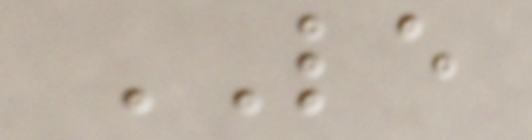LE
